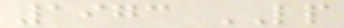1973 LP
